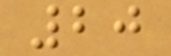20
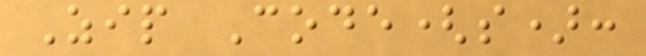Zip Code(s):
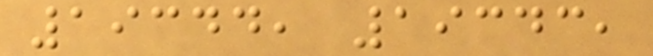19344, 19343,
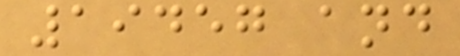19457 and
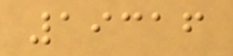19316
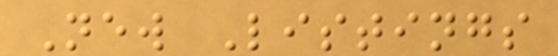New Listings
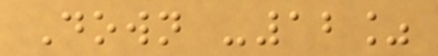Down -12%
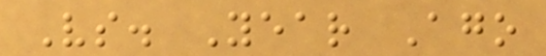Vs. Year Ago
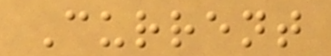Current
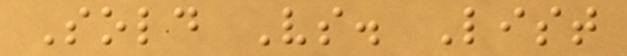Sold Vs. List
